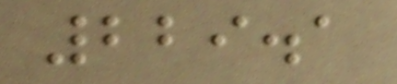229.1
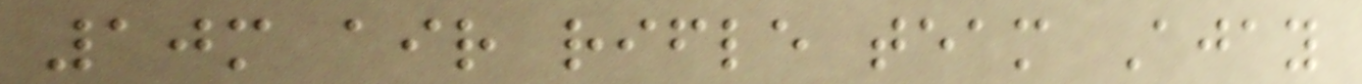10m air rifle team Ajay
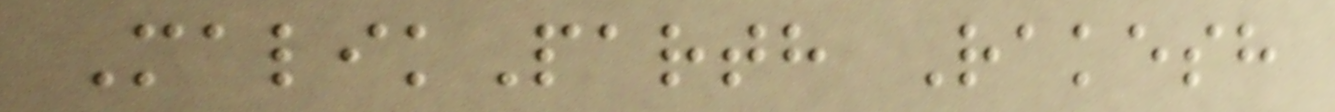MalikParth Rakesh
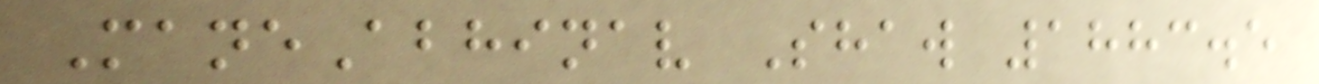ManeAbhinav Shaw 1883.5
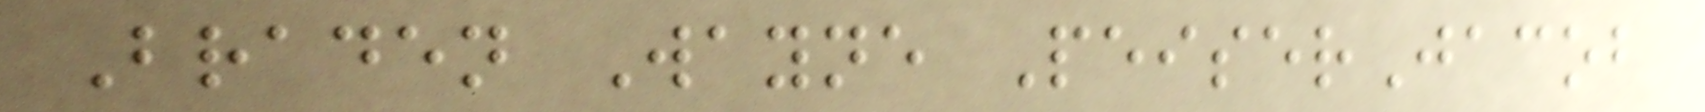Braden Wayne PeiserJacob
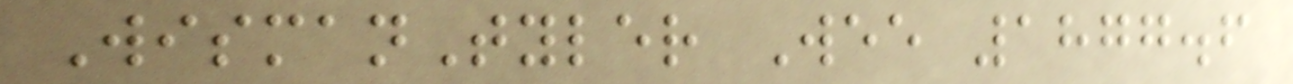WismanTyler Wee 1877.6
